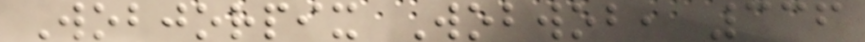Wobjorpix Wobwob, 336
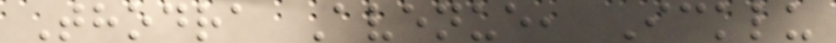Thodra Avenue, Icklu
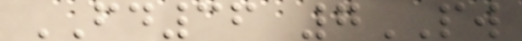FD36 7PW
